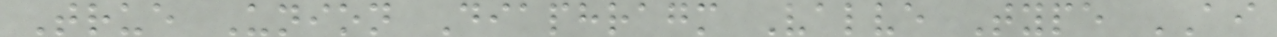True Union Diaphragm Valve Type AI
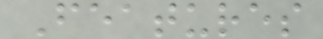Features
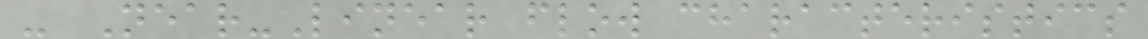- Near-Linear flow characteristics
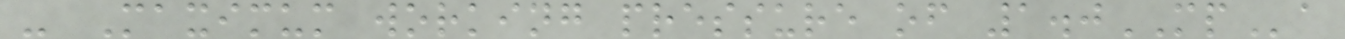- Maximum working pressure of 1.0MPa
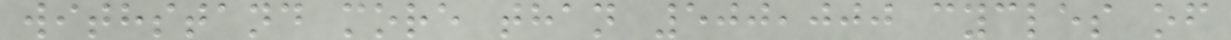withstand more than 500,000 cycles of
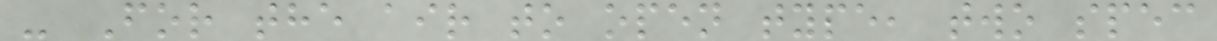- For the air to open type, two spec
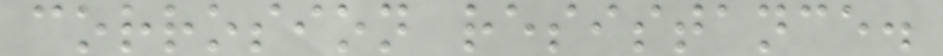corrosion resistance.
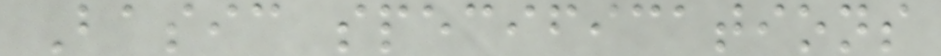Basic specifications
